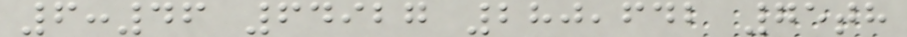6:46 64927 280,642 75th
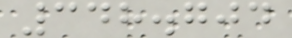348.704
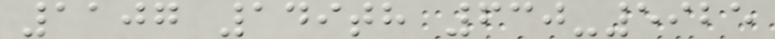1107 149th 630-5925
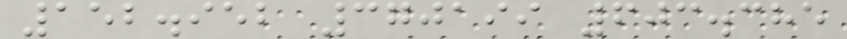152.952 370199 603.385
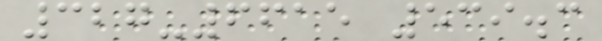327-6615 539.3
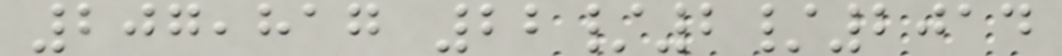207,817 22/2/2014
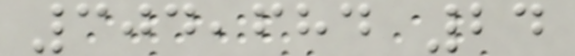304,684 24
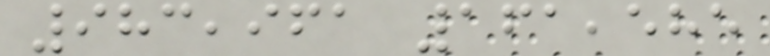983,961 161,585
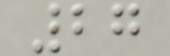27
